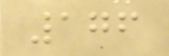176
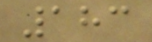183
